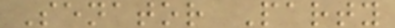Senator Party
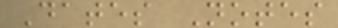Dates Notes
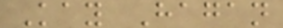Kay Hagan
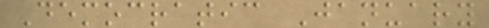Democratic January
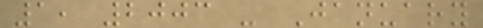1, 2003 - January
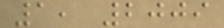1, 2009
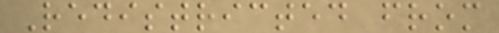Redistricted from
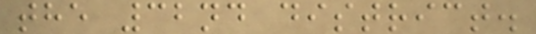the 32nd district.
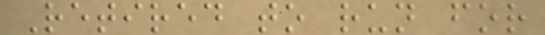Retired to run for
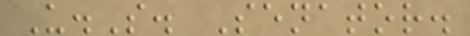U.S. Senator.
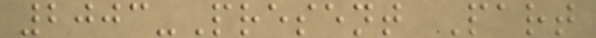2003-Present Part
